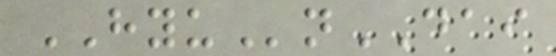HYUnDAI
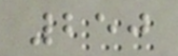250
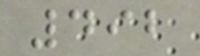492
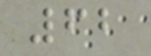62
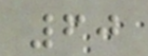60
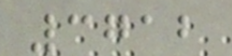3712
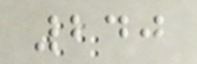240
